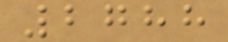2788
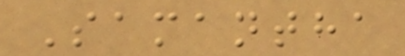Samantha
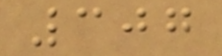307
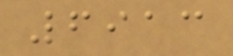6913
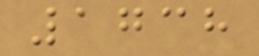1738
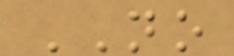NO
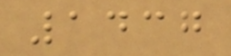1437
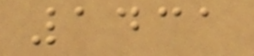1431
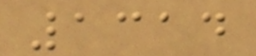1314
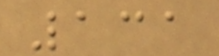131
